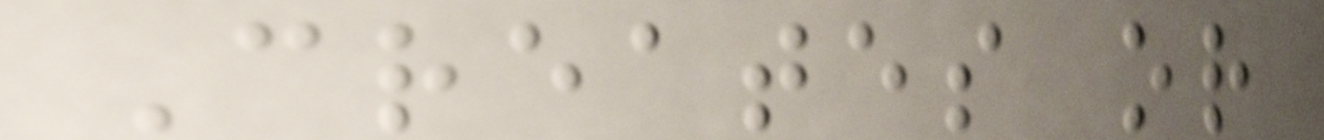Creates or
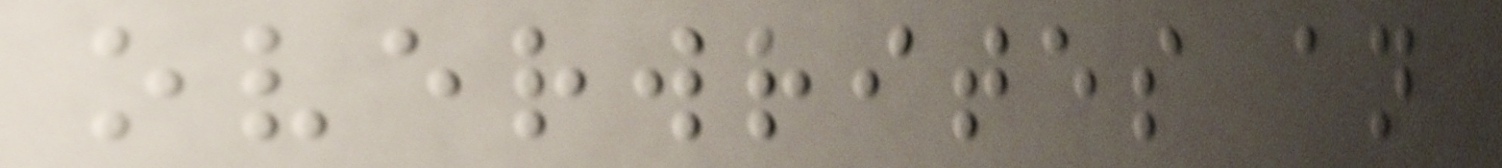overwrites an
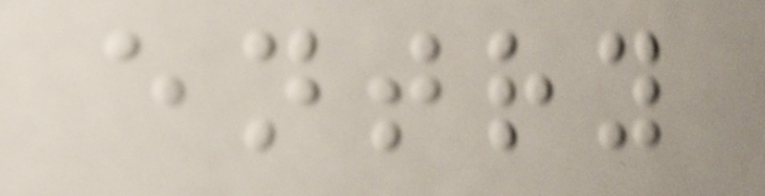entry
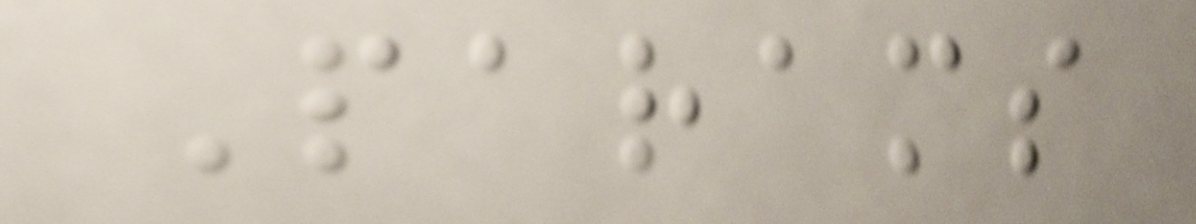Params
